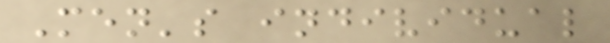Men's individual
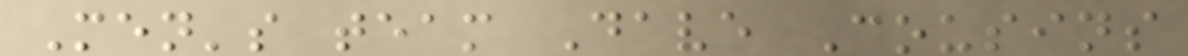Men's team Dave Cousins
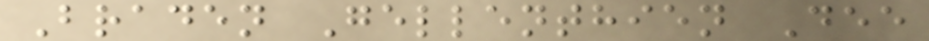Braden Gellenthien Dee
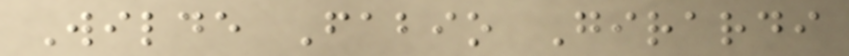Wilde Fabio Girardi
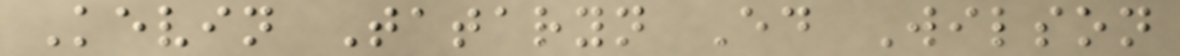Kevin Tataryn Ed Wilson
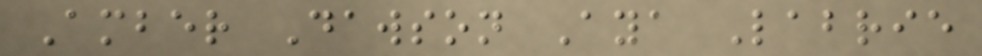Amber Dawson Aya Labrie
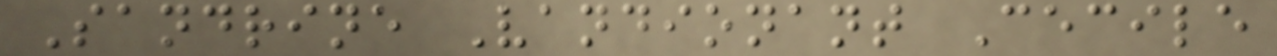Sandrine Vandionant Cecile
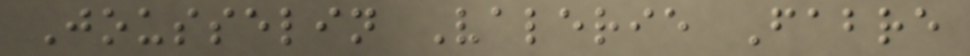Jousselin Valerie Fabre
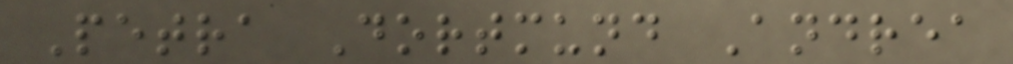Petra Dortmund Andrea
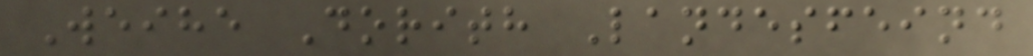Weihe Dorith Landesfeind
